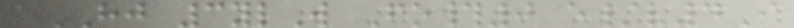aHJ 3ylW Fo#0 e/v4I
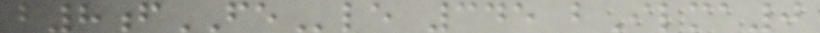b8fFEle 345 bIlma0
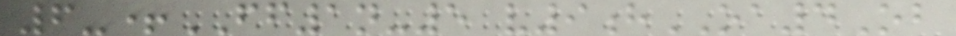6-+FF1n-5 v9hOA4Ob
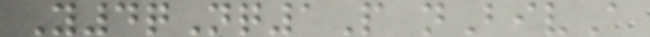Y4qNq1P nBivA
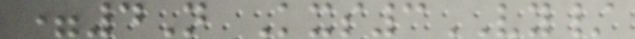=4N Kxs3VY/
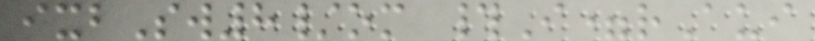ixbSw8/om #I=rAui
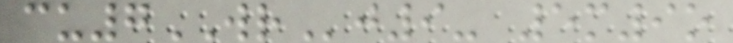cu7WRj9- 5m9o
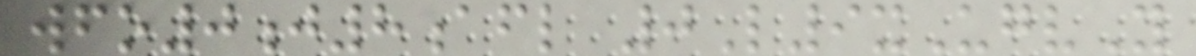wfo0j8afl 0L9xUgvY
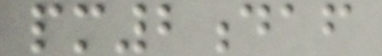pm2daf
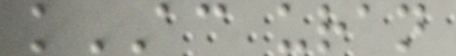kAC uran
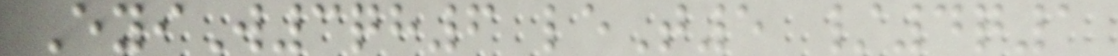EyiW3qh6 leT5 /4q1
